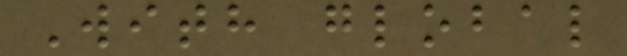With global
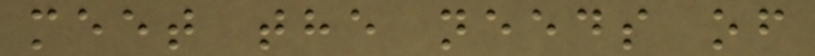meet the needs of
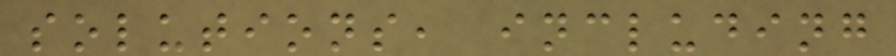solutions, including
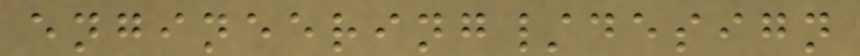engineering/design
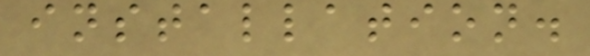installation.
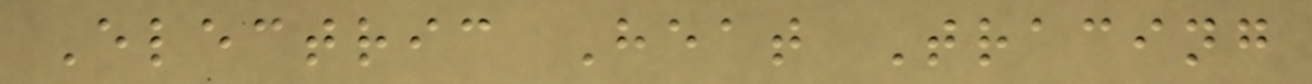Electric Heat Tracing
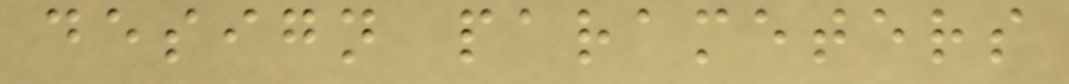design parameters
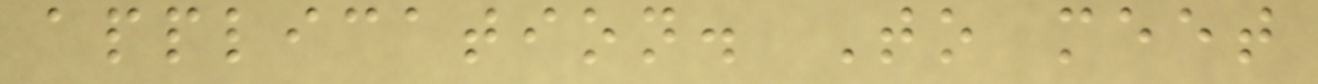application. To meet
